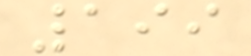199
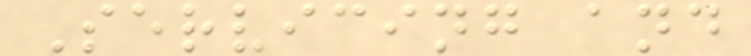Servicing and
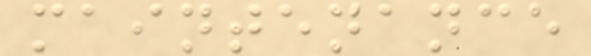maintenance
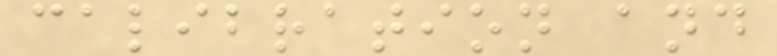calibration and
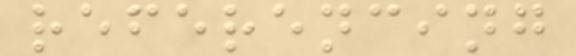referencing
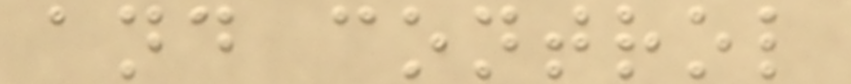and control
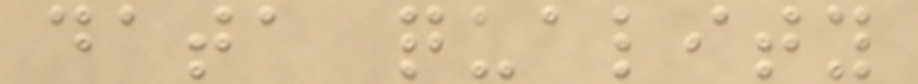data quality
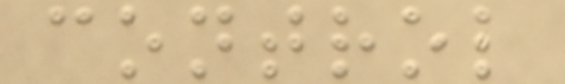control
